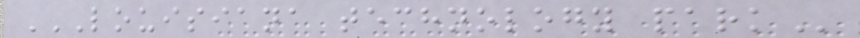LOUISIANA TECHNOLOGY PARK
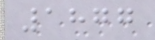1877
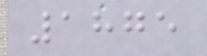1875
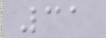31
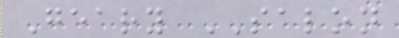Geary SALON
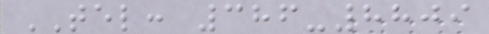TEL: 386-8809
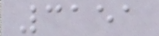3151
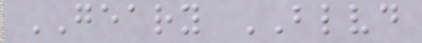GEARY BLVD
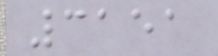3151
